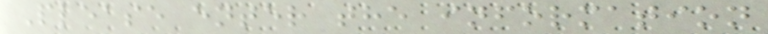Please enter the information
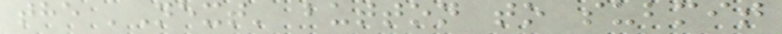the 'Next' button to submit
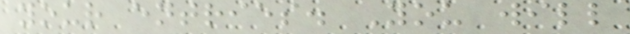your entries. You will
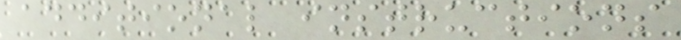additional instructions
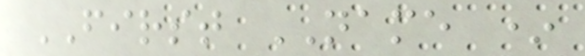FIRST NAME *
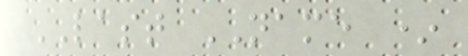LAST NAME *
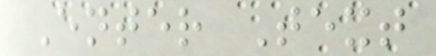Enter Text
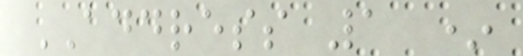ADDRESS 1 *
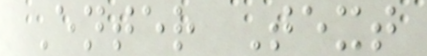Enter Text
